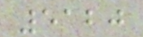5120
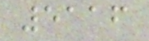5116
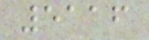5116
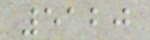5120
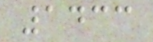1433
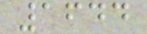1644
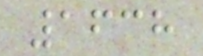1638
